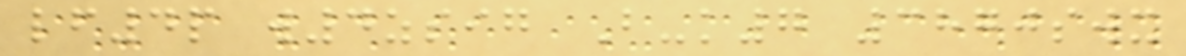lf4p w4zsig B-k7 3870swx
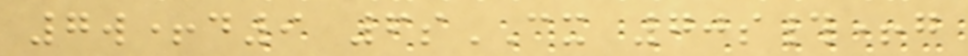7w+d9 6sCX 70s#+g
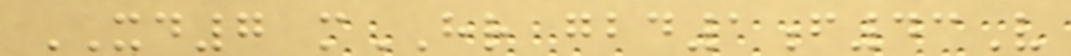XD7 mHR gbd1f43V
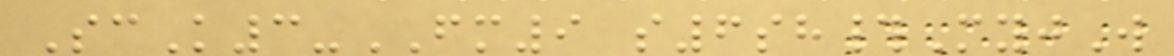ScK3-FM9 s6sh#MyjW
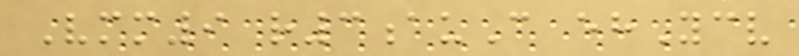Vmm9 r3auC ehYcv
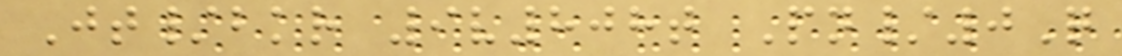Jt/bkr 9v808t Pn/0Q
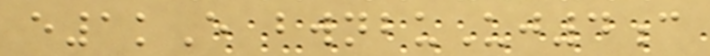e1kE bwnbuUj4c
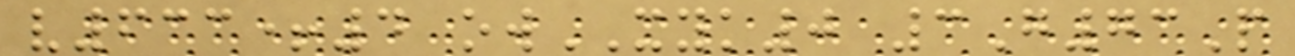v633+4 owXYK0 3G73P
